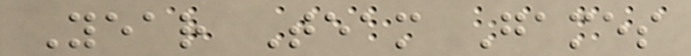Year Team Games
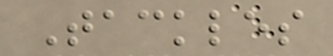Tackles
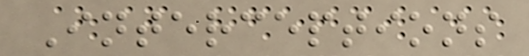Interceptions
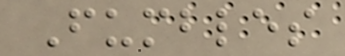Fumbles
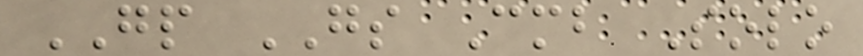GP GS Cmb Solo
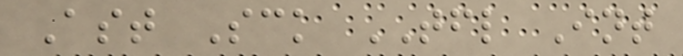Ast Sck TFL Int
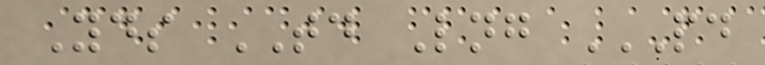Yds TD Lng PD
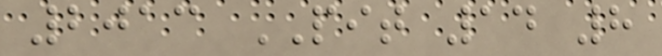2013 PIT 14 8
